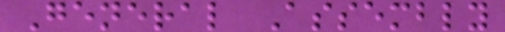General Assembly
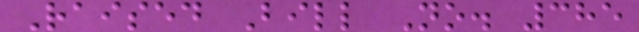Raised Bill No. 385
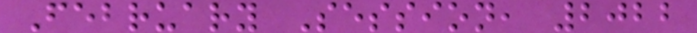February Session, 2022
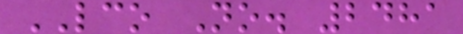LCO No. 2481
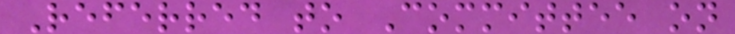Referred to Committee on
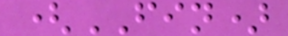(FIN)
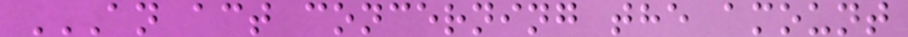AN ACT CONCERNING THE AMOUNT
